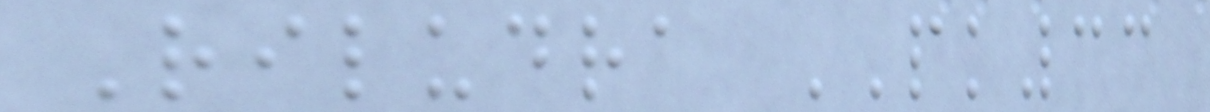Riludra PK33
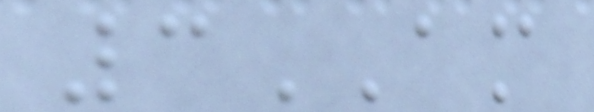3AM
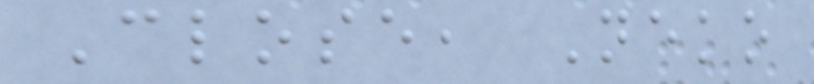Close, Neko
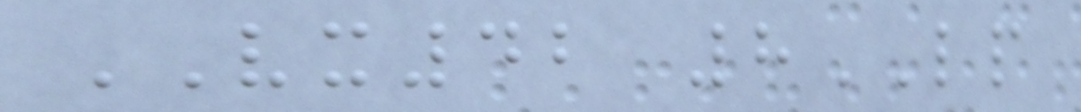VX42 8LP
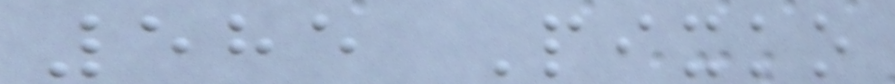585 Pixko
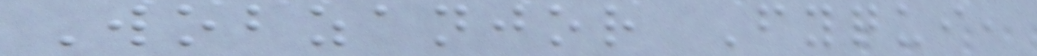Wobzanjor Fyqui,
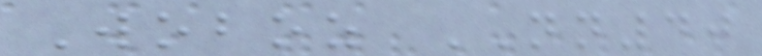Woboz NN40
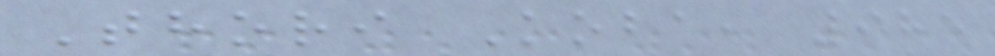Thori Koba, 985
